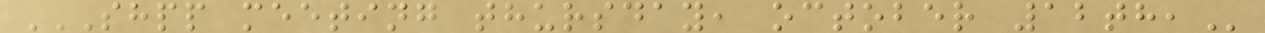SHPP MEETING THURSDAY, OCTOBER 12TH,
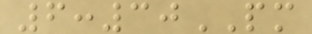6:30PM
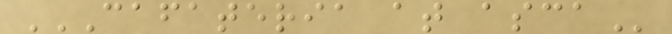CAFATERIA AT ASCA
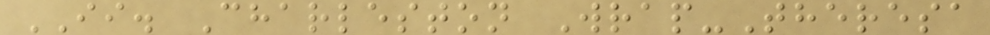II. Charleston Wrap-Theresa
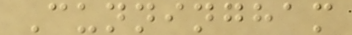Cunningham
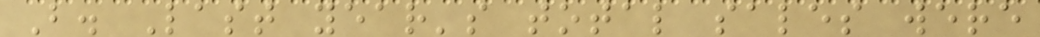B. Last year's total sales were
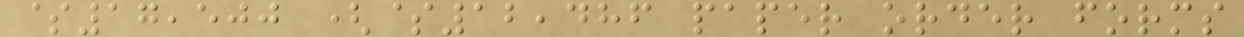$17,500 ($12,486 paper order forms
